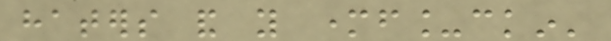haters and you motherf_ckin'
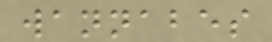wannabes
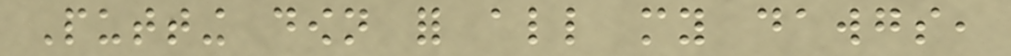Putting down for all my dawgs,
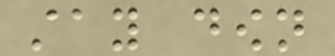stay down
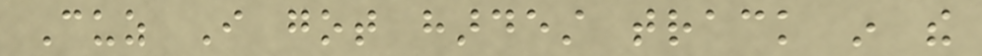Cuz I got hardest track in the
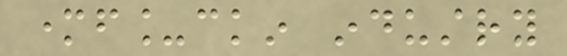motherf_ckin industry
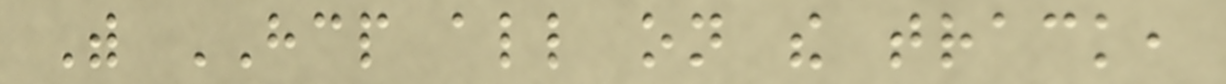With HCP all on the track,
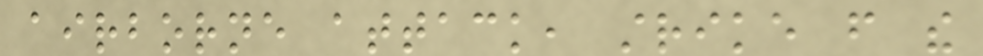airborne attack, strike from the
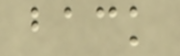back
